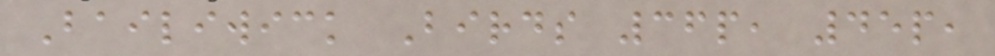Bailiwick Birds 36p, 45p,
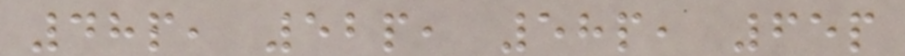48p, 52p, 58p, 65p
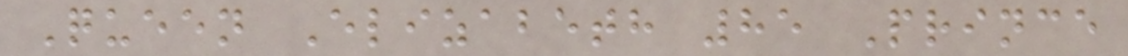Queen Elizabeth 85 Prince
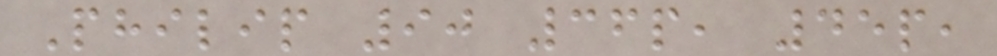Philip 90 36p, 45p,
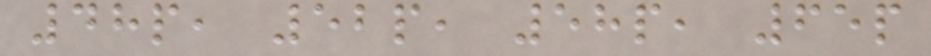48p, 52p, 58p, 65p
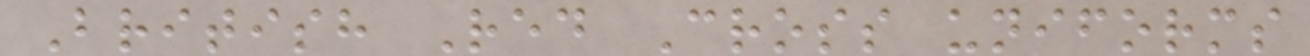British Red Cross uniforms
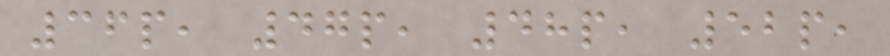36p, 47p, 48p, 52p,
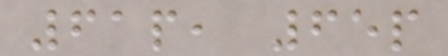61p, 65p
